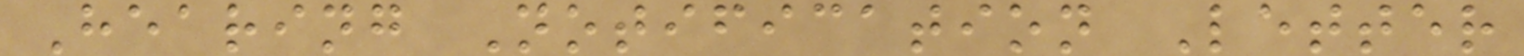Hearing Notification Letter
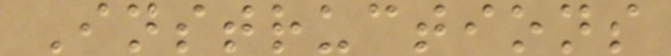Instructions
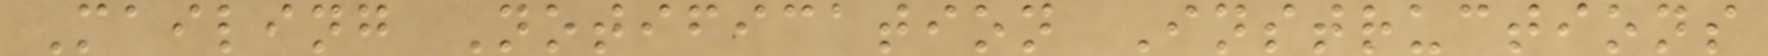Mailing Notification Instructions
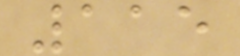115
